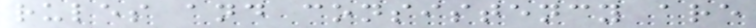rules and consistency are
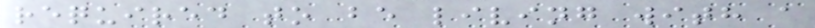required to be living with a
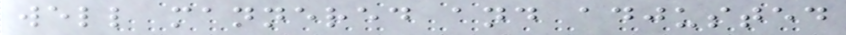well mannered and adjusted
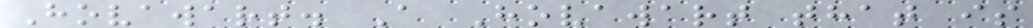Hovawart. A Hovawart that is
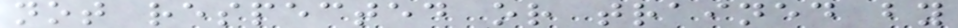not respected or trained by
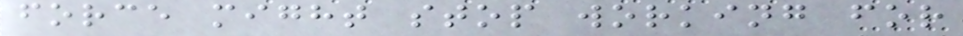force might stop working for
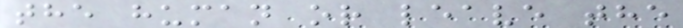the human or leave the
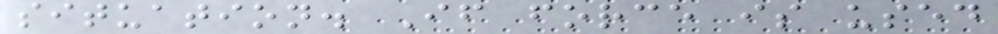situation. If force is used
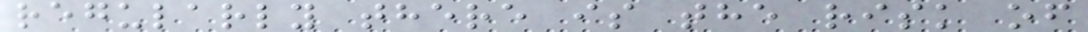regularly there is the risk of
